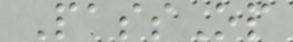PassOp
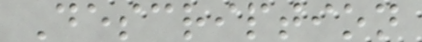Description
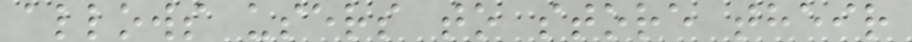allows users to store their
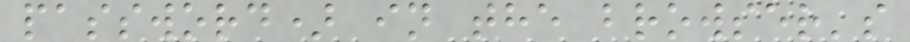password) in the browser's
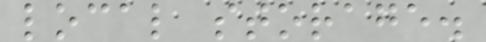local storage.
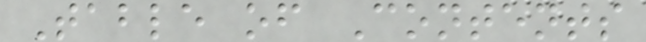Table of Contents
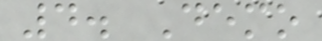4. Demo
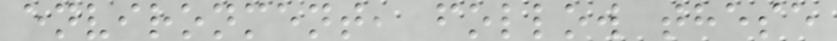environment, follow these
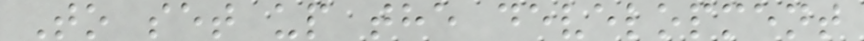To set up the development
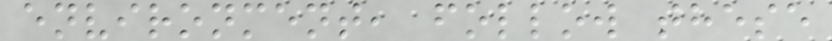environment, follow these
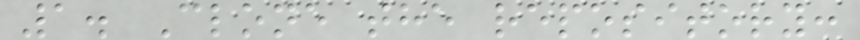1. Clone the repository:
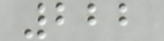222
